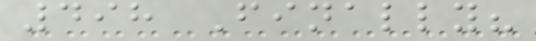498 Finally?
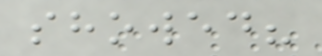showed?
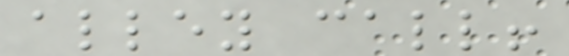alley call!
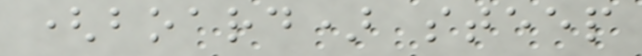(board) steep
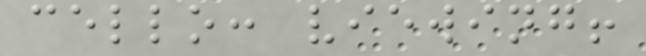cello: viewing!
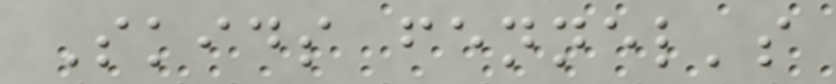Skids fennel's
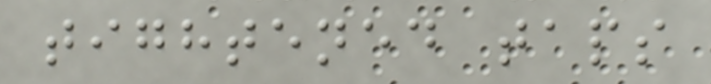tightened taps
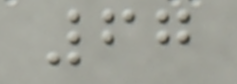67
